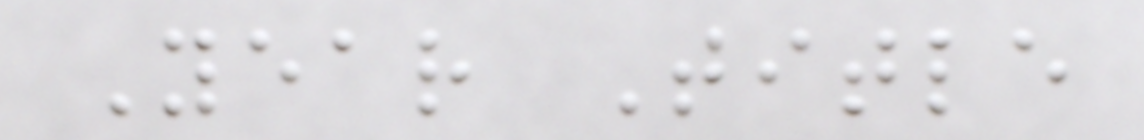Year Title
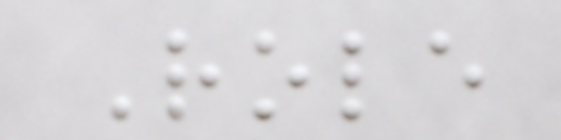Role
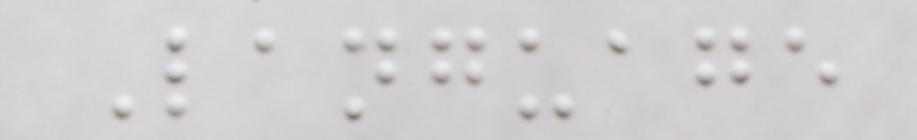Language
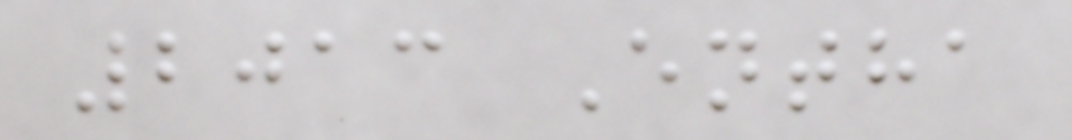2013 Entha
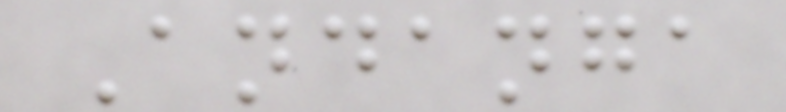Andanga
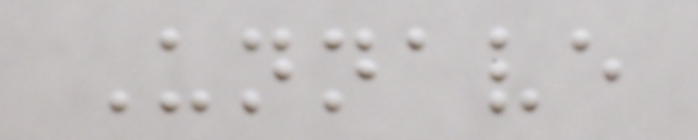Unnave
